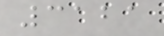3121
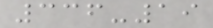336-19
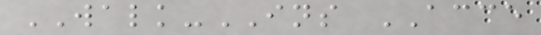WALK-INS ACCE
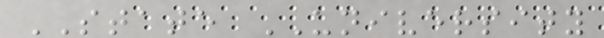STATE UNIVERSITY
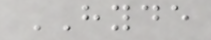HYDE
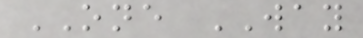ONE WAY
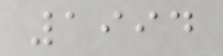1994
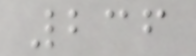236
